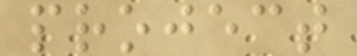project
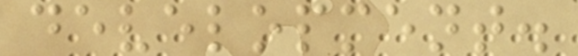development.
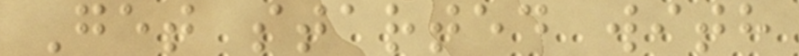Get started with
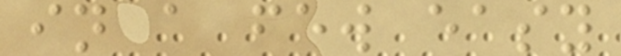in a few easy
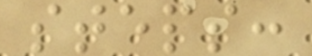steps:
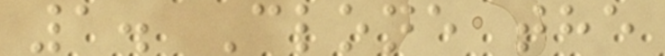1. Clone the
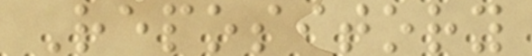Repository
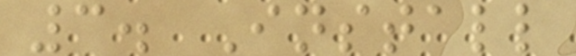3. Install
